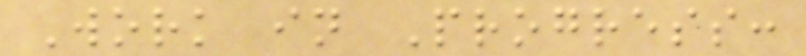Work in Progress:
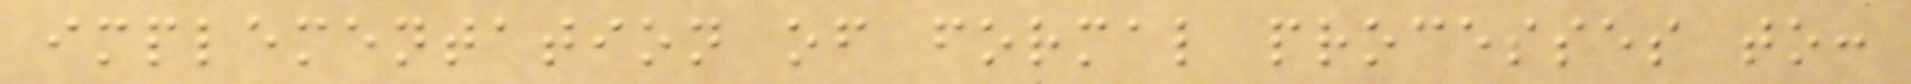implementation of formal processes to:
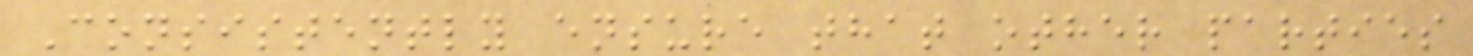Consistently ensure that other parties
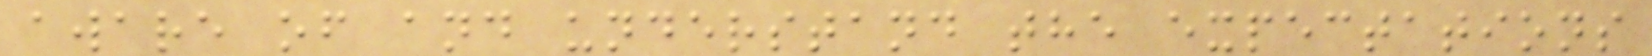aware of and understand the expectations
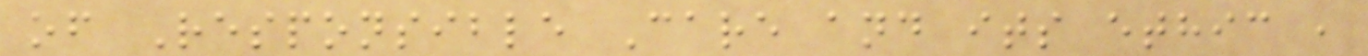of Responsible Care and its ethic ,
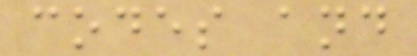codes and
